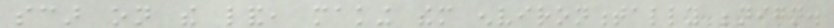scar on the land, making them environmentally benign.
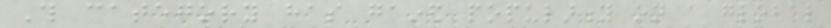This category has gained popularity on a global
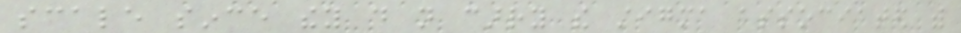scale since they do not carry the stigma associated with
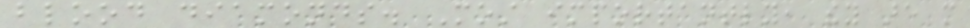blood diamonds. Most importantly, they are more
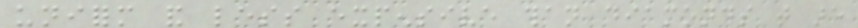uniform and less expensive than diamonds that are
